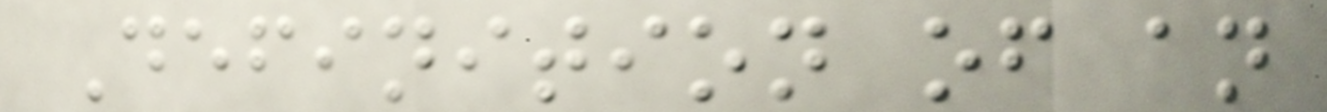Definition of an
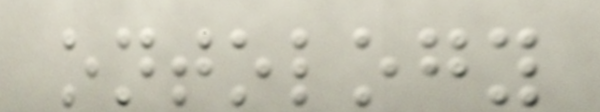ontology
